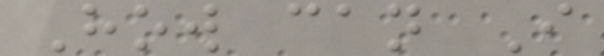How can I
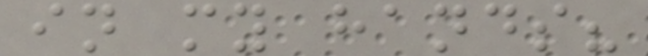in my hands?
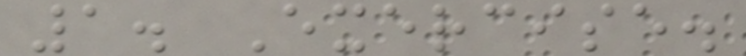1. Exercise.
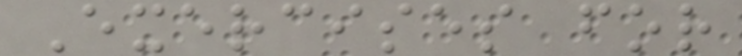Exercises for
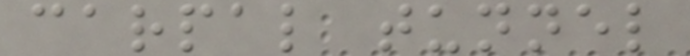carpal tunnel
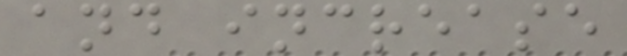and increase
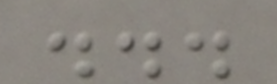...
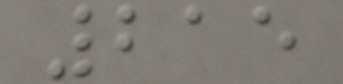215
